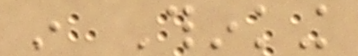in Thinking
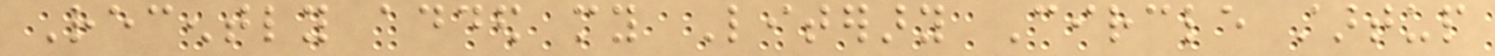Recently added my Literary Circle startup
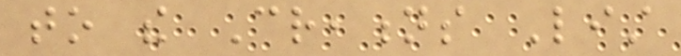to the Creations List
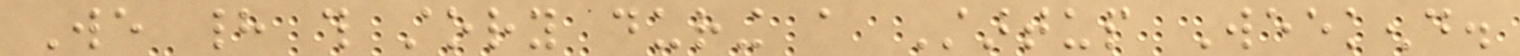We had this story during a Startup Weekend.
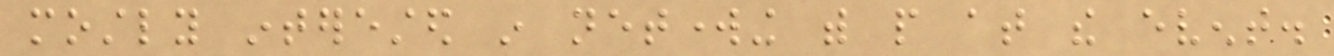mostly interested in networking with people at the event.
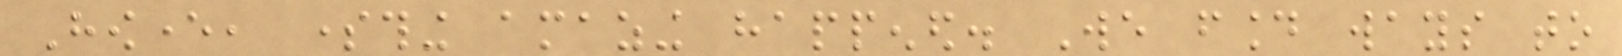However, something amazing happened. We found ways to
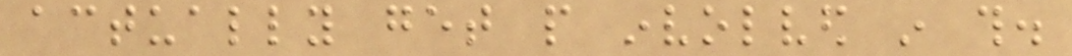actually get people involved in this.
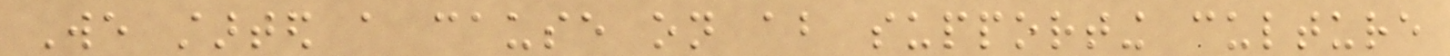We started a cause on about supporting culture
